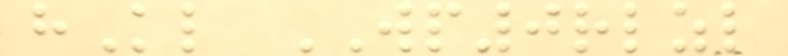hKl WP0rlzl
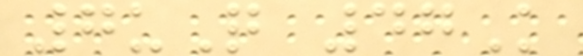7uQ 47K
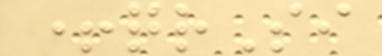+qrSi
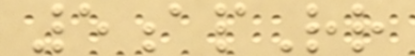5apRr
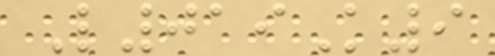L019K9
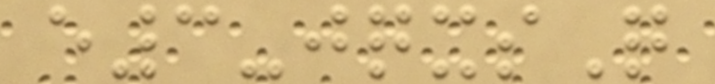e3-jqxsQ
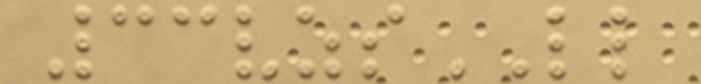33vzsLL
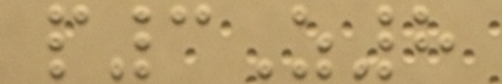p3Z8
